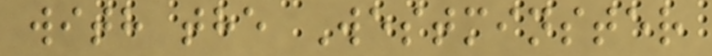with the Westminster
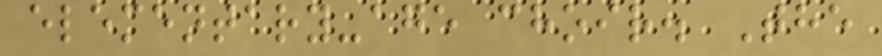elementary-age choir. The
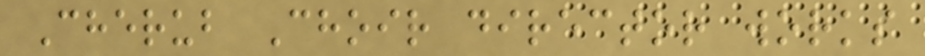Cherub Choir director works
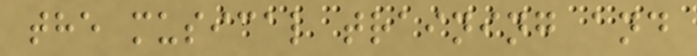the musical training and
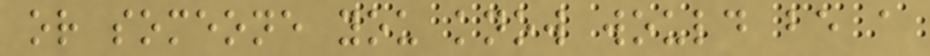or someone you know would be a
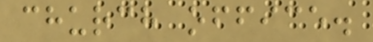church office.
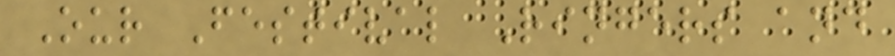Our Festival Ringers and
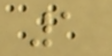1
